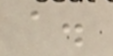a.
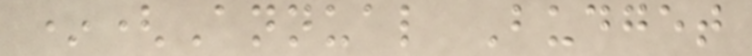*(Annual Budget
